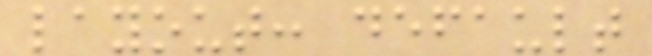layout: default
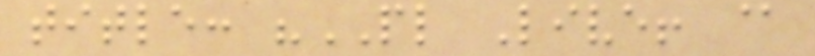title: "PL Live! @
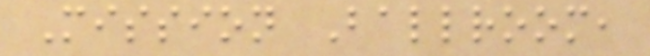Mission Ballroom,
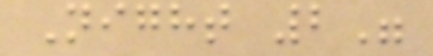Night 2"
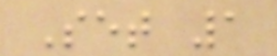Set 1
